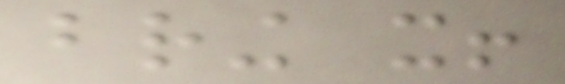bring it!
